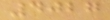4027
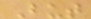But
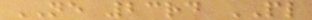NE 23rd PL
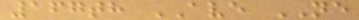167th AVE NE
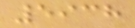5938
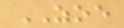ZOE
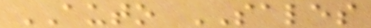AUTO SALES
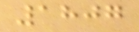1807
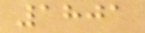1801
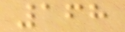168
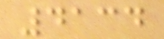4134
